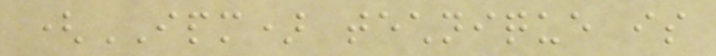(IPM) technique is
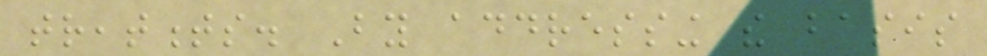treatments. By addressing the basis
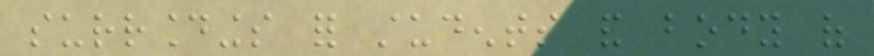surroundings for students and body of
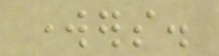workers.
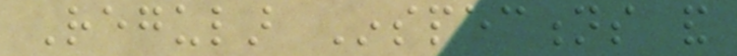Regular Inspections and
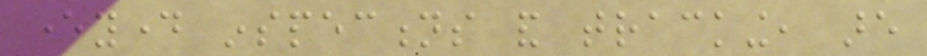everyday inspections and tracking, are
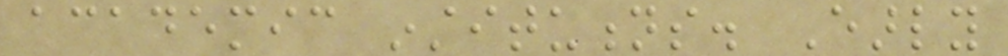academic institutions. Early
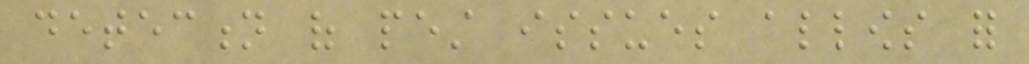detection of pest issues allows for
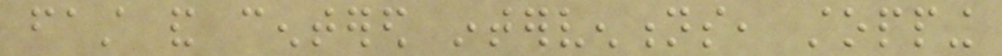fast and centered interventions, stopping
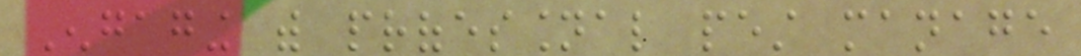Engaging with professional pest manage
